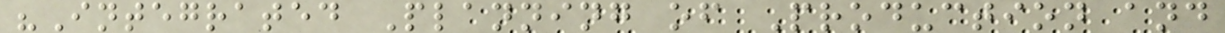"Integrated Planning of Production and
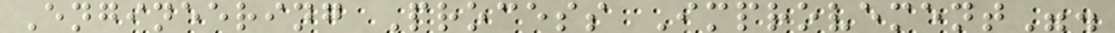Engineering Process Improvement".
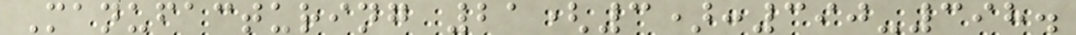Manufacturing 21(3):390-398.
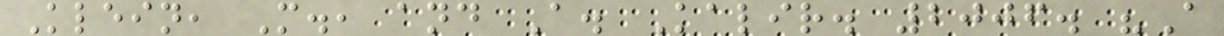Klein, M., and A. Kalir. 2006. "A
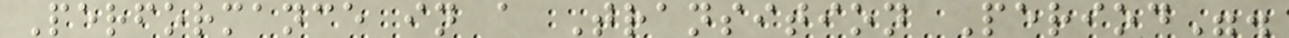Performance in a Transition Period".
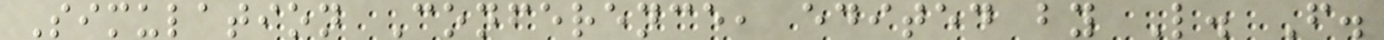Simulation Conference, edited by L. F.
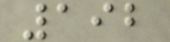192
